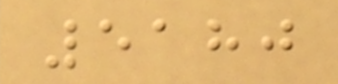5180
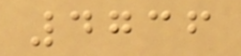4736
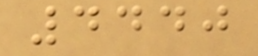4440
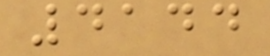4144
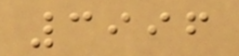3996
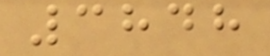3848
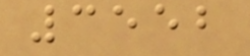3552
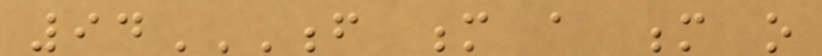94F M A M O
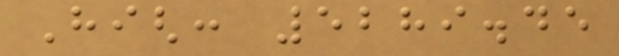High: 5289.45
